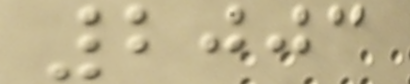2003
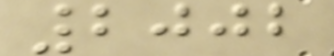2002
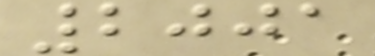2001
